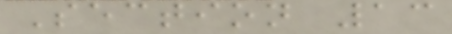Section 13
